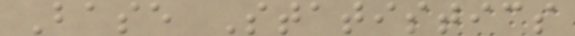Base Statistics
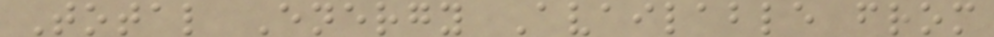Total Energy Available from
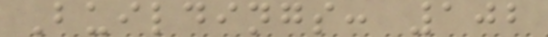Buildings: 102
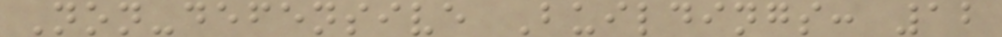Non-defensive Buildings: 12
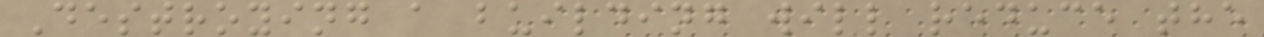Destroying a building will reduce the
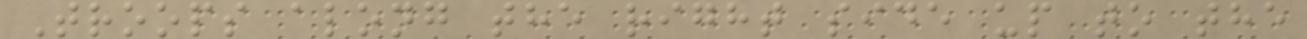Troops along the right side up to the
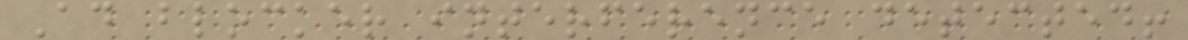Ad blocker interference detected!
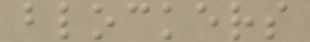blockers
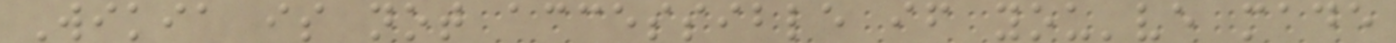Wikia is not accessible if you've made
